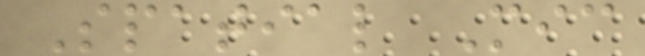Spatial Mic
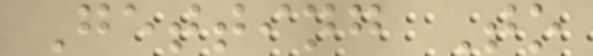Getting To
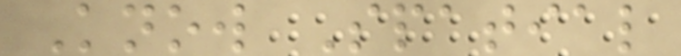Know Spatial
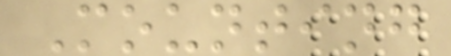Mounting
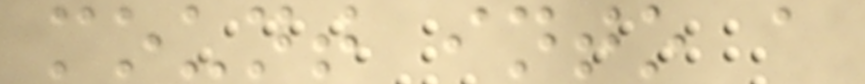mount into a
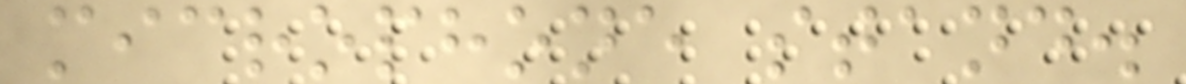microphone stand.
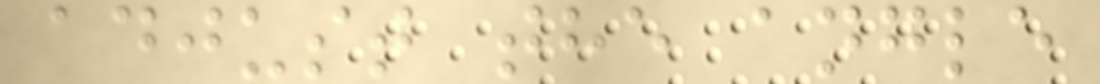adjust the angle
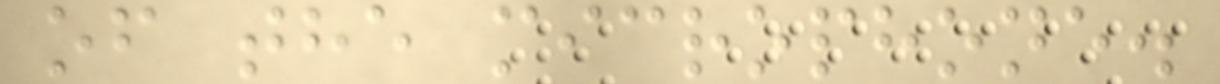of the microphone.
